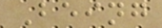Being
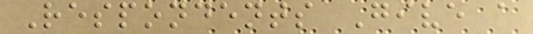Respondents Give a
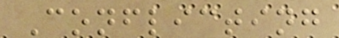Conflicting
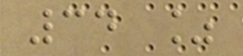34 %
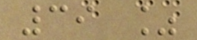39 %
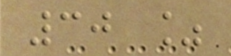30 %
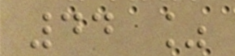44 %
